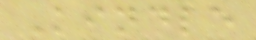Kindle
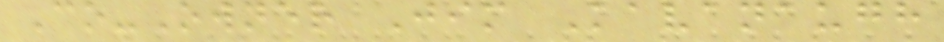Co-Owner Jim Kavanaugh
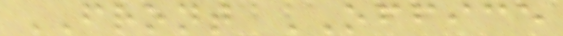FRONT OFFICE
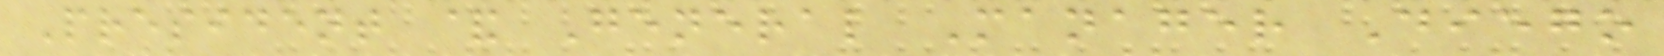President & General Manager Diego
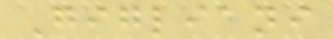Gigliani
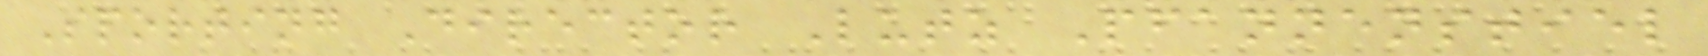Sporting Director Lutz Pfannenstiel
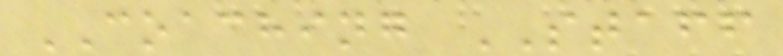COACHING STAFF
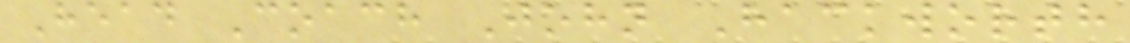Head Coach John Hackworth
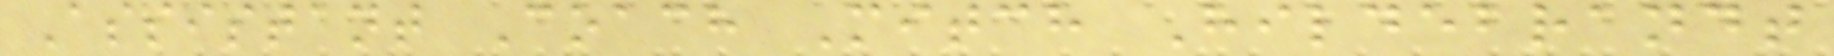Assistant Coach Mitch Hildebrandt
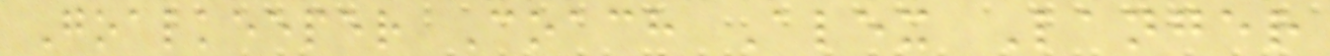Goalkeeper Coach Alex Langer
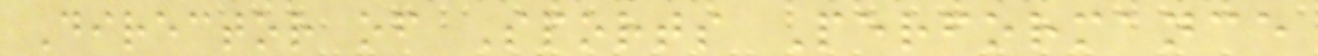Director of Sports Performance
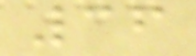36
